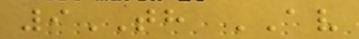9TH AV
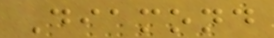Diamond
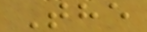The
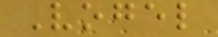Vogel
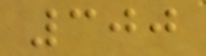300
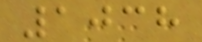1038
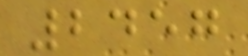2457
